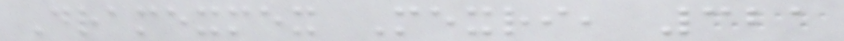Dramexmex Mexri, 321
